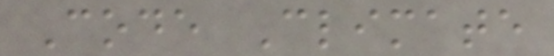Code Climate
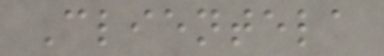Clientela
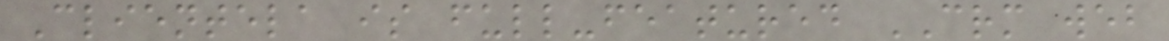Clientela is full-featured CRM web
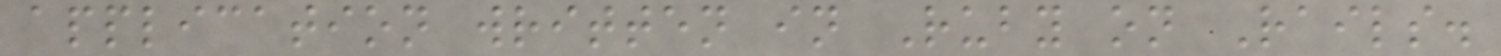application written in Ruby on Rails.
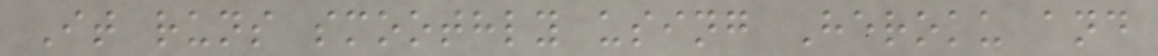It runs smoothly using Heroku and
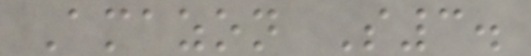Amazon S3.
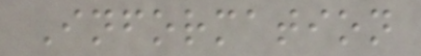Information
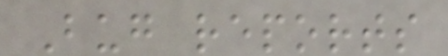Bug reports
